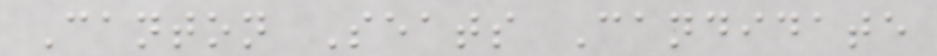Canton Seats Candidate
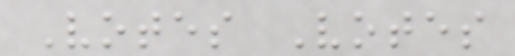Votes Votes
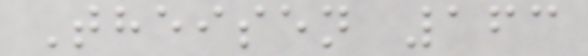Theisen 163
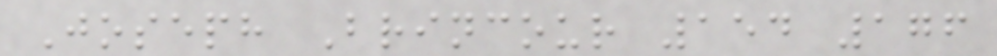Joseph Brincour 154 176
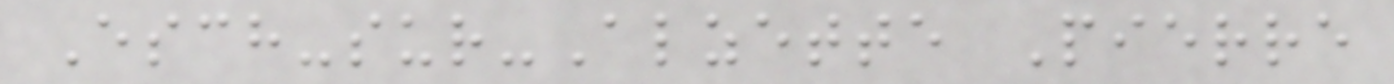Esch-sur-Alzette Pierre
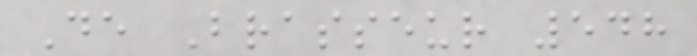De Brasseur 548
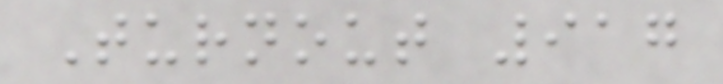Turnout 917
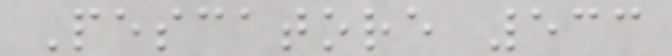Pescatore 533
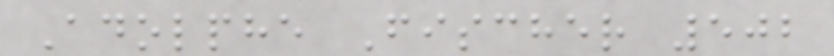Adolphe Fischer 502
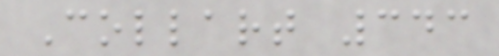Collart 343
